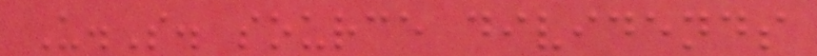U.S. source dividends
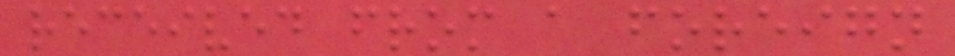received from a foreign
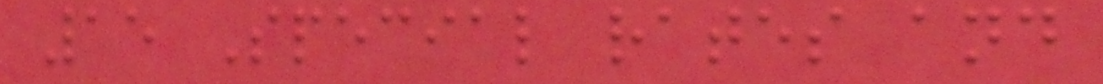15 Special rates and
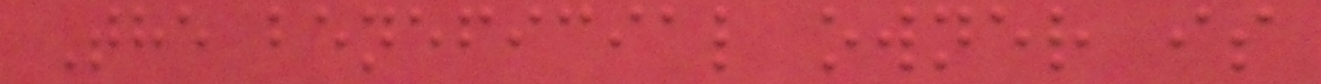The beneficial owner is
